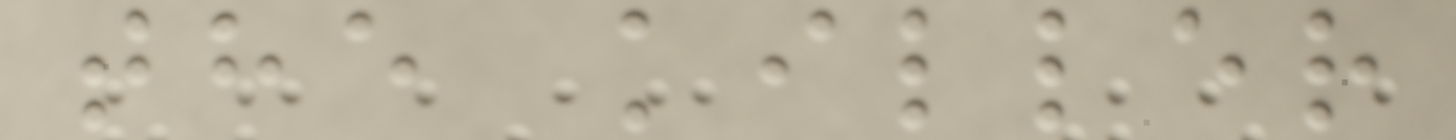the killer
